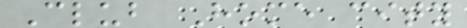Club Home city
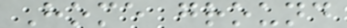Home ground
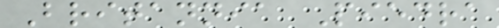Britannia Piedra
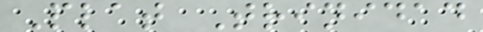Plat Trinidad
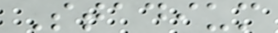Stadium
